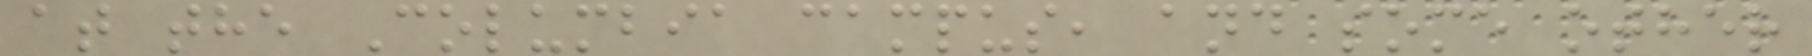at the Columbia campus, and some other
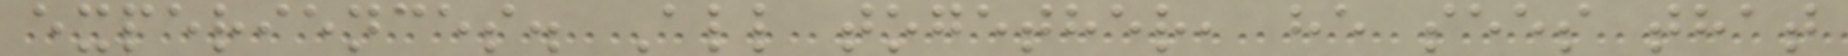experiences. All together, he sees that
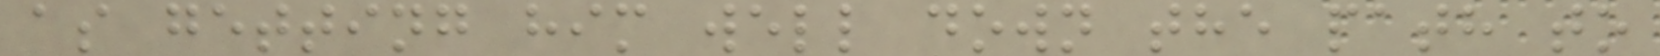as getting him well down the path to
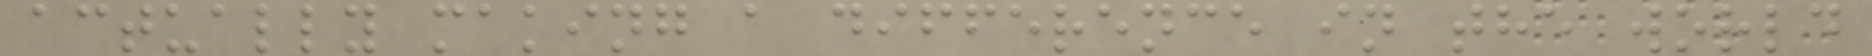actually making a difference in the world
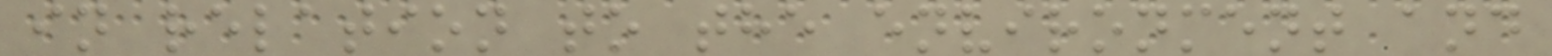in relation to the environment and
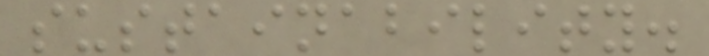sustainability.
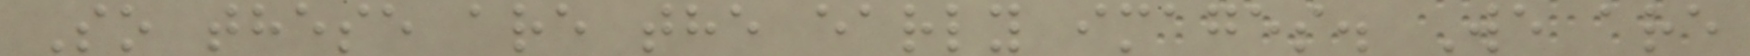So these are the early images. We are
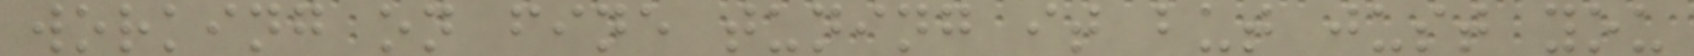working on fine tuning it but just you
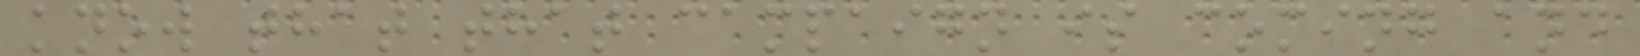know that that campaign is coming and
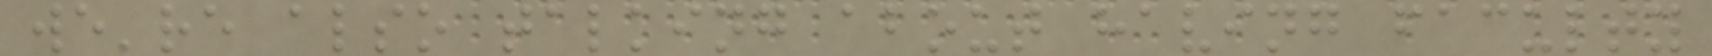we're also talking about having faculty
